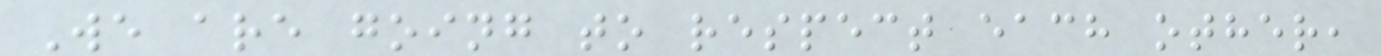We are going to respect each other,
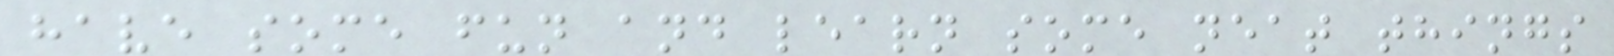have some fun and learn some neat things
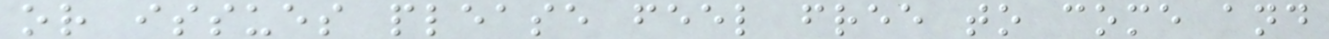or issues please feel free to come and
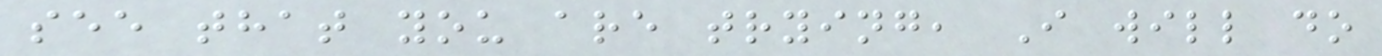see that you are trying, I will do
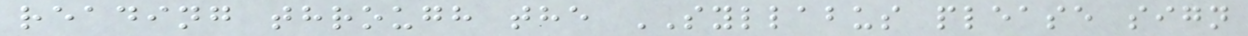reading through the SYLLABUS please sign
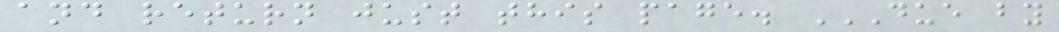and return just this page. DUE BY
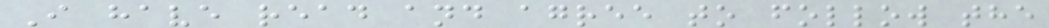I have read and agree to follow the
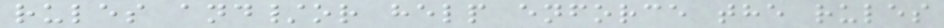rules and/or help enforce the rules
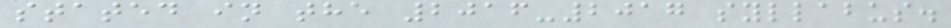stated in the 2016-2017 syllabus.
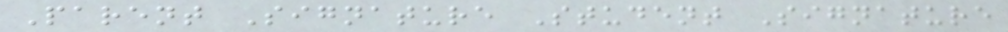Parent Signature Student Signature
